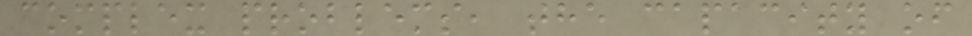complex problems, the capacity of
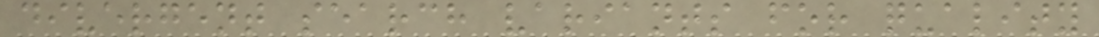divergent search variants for quality
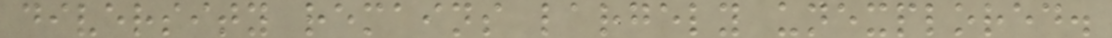diversity remains largely unexplored.
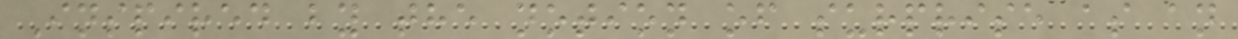Inspired by the notion of surprise as an
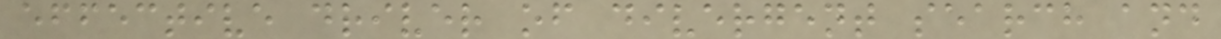effective driver of divergent search and
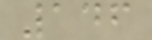146
